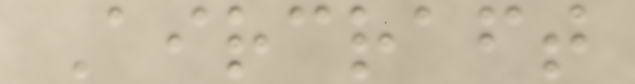Aircraft
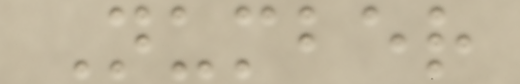Number
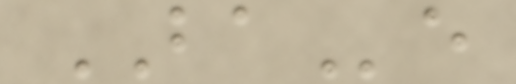BAe
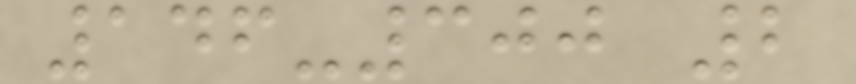146-300 2
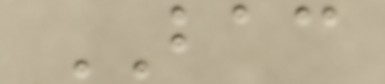BAC
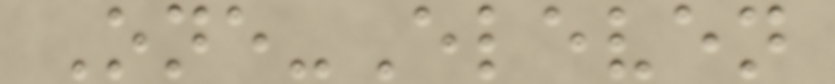One-Eleven
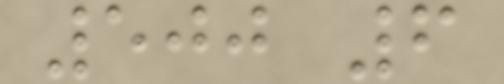500 6
